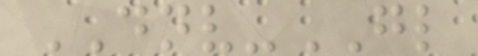DNV-GL
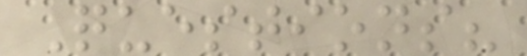Questions?
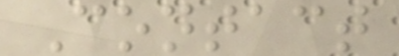Contact
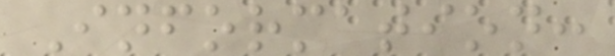Information:
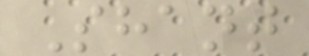Shant
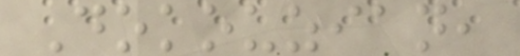Dokouzian,
